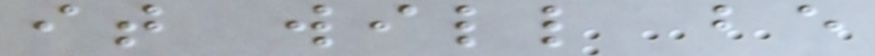it will be
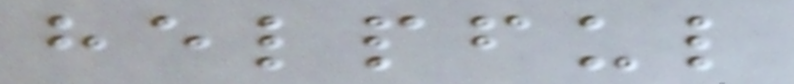helpful
